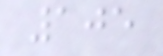105
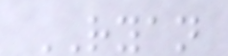RYAN
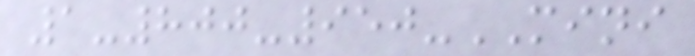1-800-950-MINI
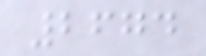2674
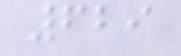629
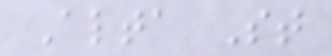Alta St
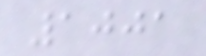1001
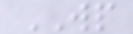WP
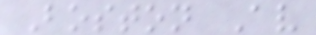Boston Av
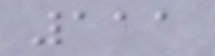111
